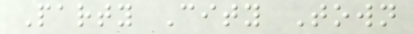Party City Town
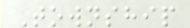Township
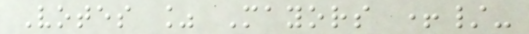Votes % Mayors +/-
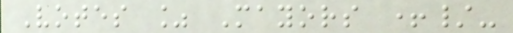Votes % Mayors +/-
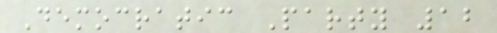Democratic Party 12
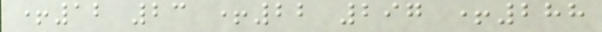+12 23 +22 297 +288
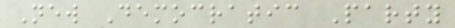New Democratic Party
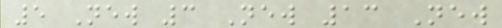5 New 3 New 13 New
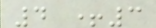4 +3
